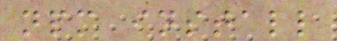npm install
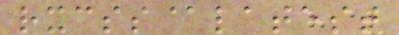rxcss@latest
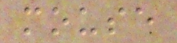mouse
